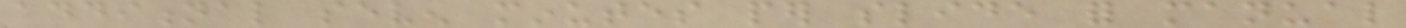additional seven minutes per slide for manual
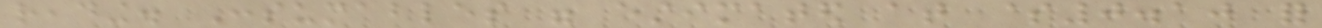reading. Consumables were estimated at $0.10 for
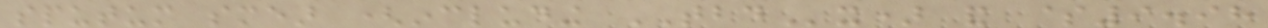sputum smear (including TBDx) and $9.98
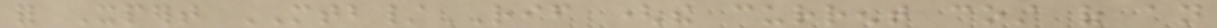for Xpert MTB/RIF (the current cost of an
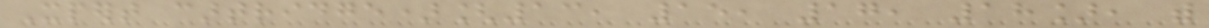Xpert cartridge)[13, 15, 17, 18], with
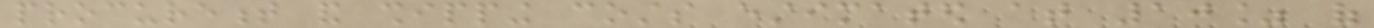procurement and shipping costs estimated at 10% of
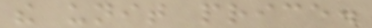the unit price.
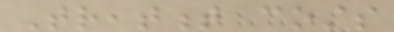Treatment costs
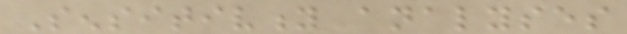Sensitivity analyses
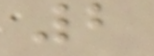2
